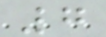7
